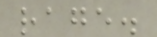rage.
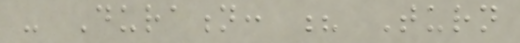- Duration: ? Turn
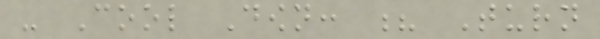- Cool Down: ? Turn
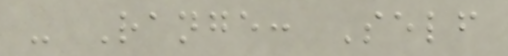- Range: Self
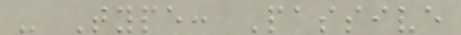- Type: Passive
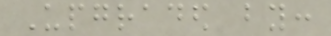Upgraded by:
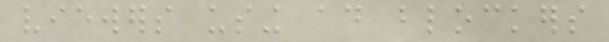viewers using ad blockers
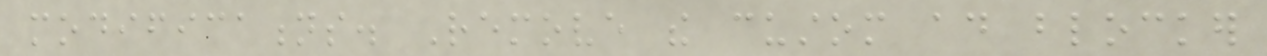modifications. Remove the custom ad blocker
